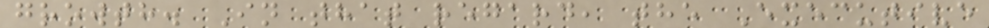growth. In that regard, the Executive
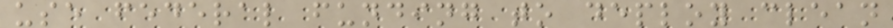use federal funding to deploy clean
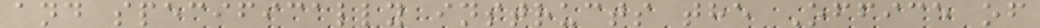and specifically instructs the Office of
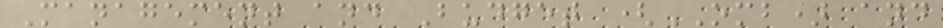Management and Budget (OMB) and
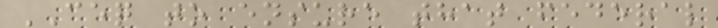CEQ to ensure that federal
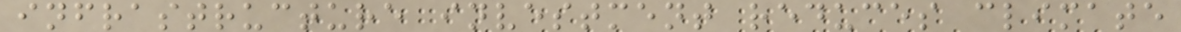infrastructure investment reduces climate
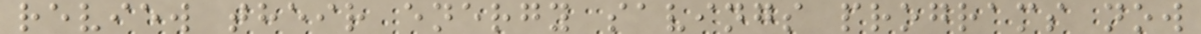review their energy savings programs now
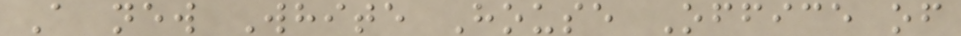A new White House Office of
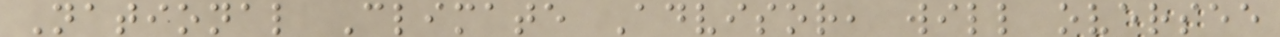National Climate Advisor, will oversee
